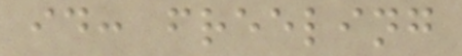id: freeling
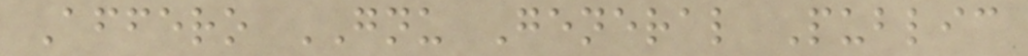Affero GNU General Public
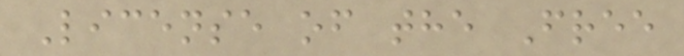License of the Free
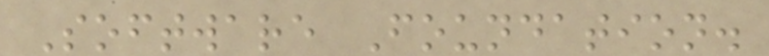Software Foundation.
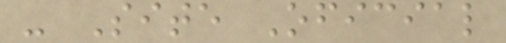- Site Oficial
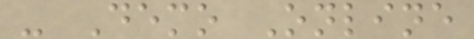- Demo Online
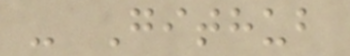- Github
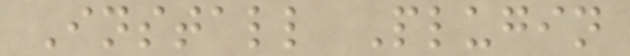Install Plugin
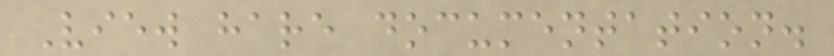View hare documentation.
